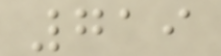719
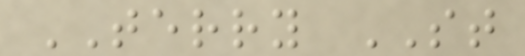TERRY ST
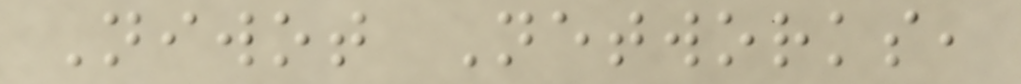Niwot Networks,
